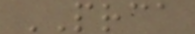PRCA
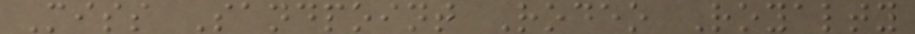Miss Sandpoint Rodeo Royalty
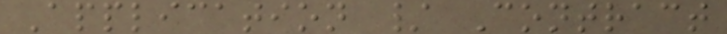Application / Contract
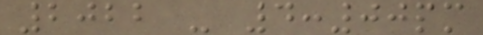2022 - 4:00pm
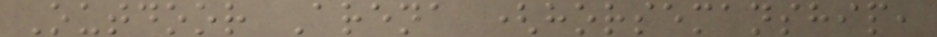Outdoor Arena (horsemanship,
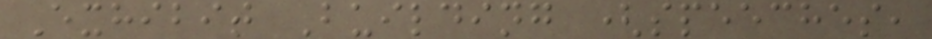Exhibit Building (speeches,
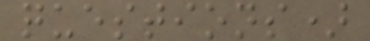questions)
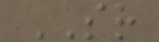SR
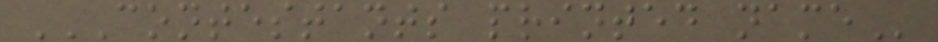CONTESTANTS PRINTED NAME
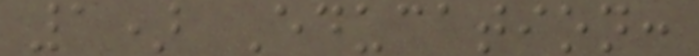1) Education:
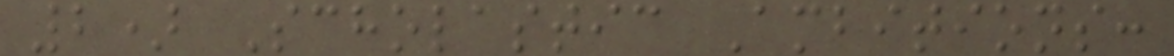2) Scholastic Ambitions:
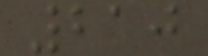210
